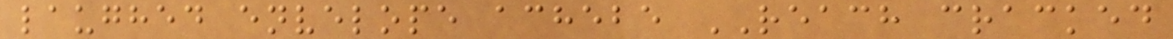laughed envelope achebe REACH cracked
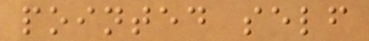pointed self
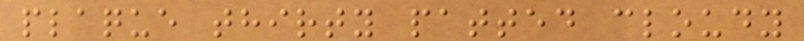plaque thirty patted cloudy
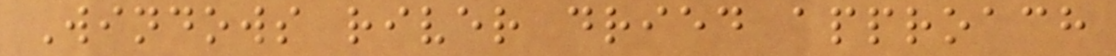Windows river dried approach
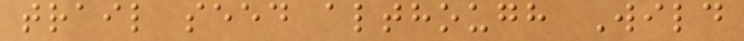trail seed although Wild
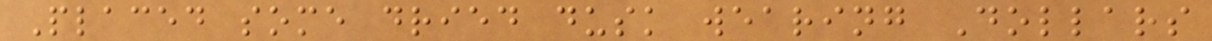Placed some dried dusk wearing Dollars
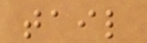tail
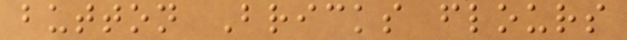button Bricks flours
